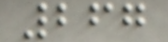267
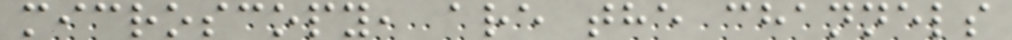microscopy, are the channels
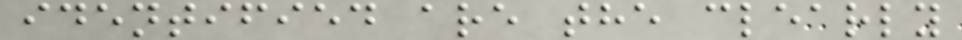identified are the clearly
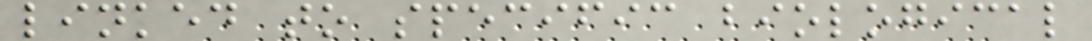linked to specific biological
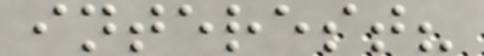interest?
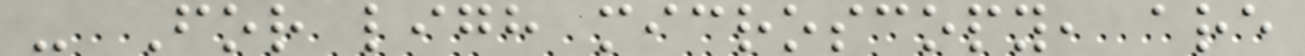- For ligh microscopy, are
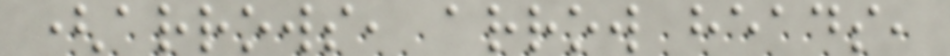(arrows, arrow heads,
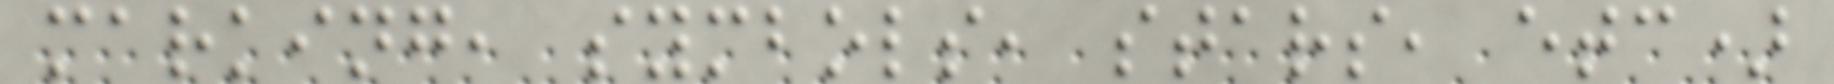marking, symbols, stars, etc)
